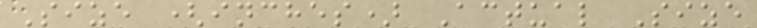Size (inches) Actual Size
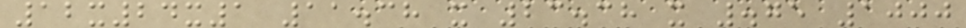12x24x1 11.38 x 23.38 x .75 1000
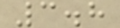3.8
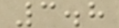3.8
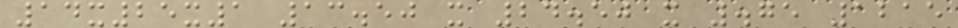14x25x1 13.50 x 24.50 x .75 1215
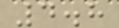4.8
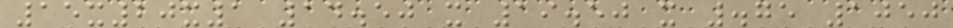15x20x1 14.50 x 19.50 x .75 1050
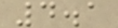4.1
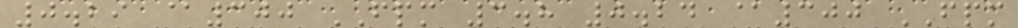0.29 @300 FPM 3.8 0.24 @300 FPM
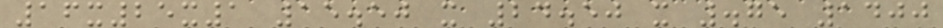16x25x1 15.50 x 24.50 x .75 1400
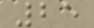25
